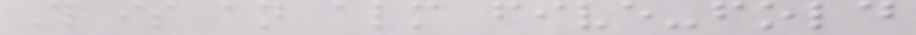This is an almost five-fold
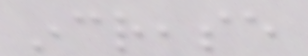increase
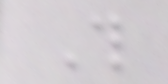This
